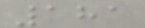181
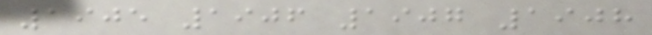1905 1906 1907 1908
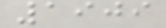1909
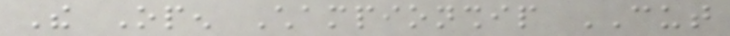The Open Championship CUT
